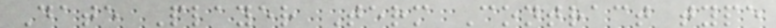Date Player Term Contract type
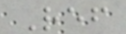Ref
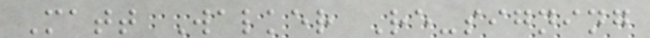Matt Walker Re-signing
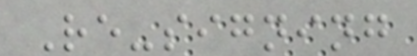Re-signing
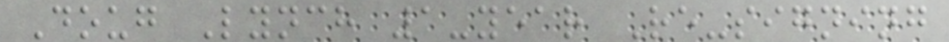Doug Lynch 1-year Re-signing
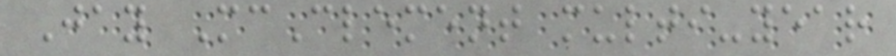Jay McClement multi-year
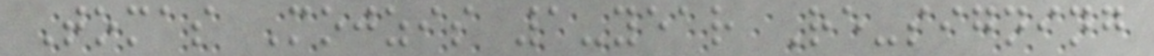Tomas Mojzis 1-year Re-signing
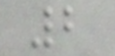2
